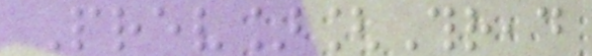Prev][Thread
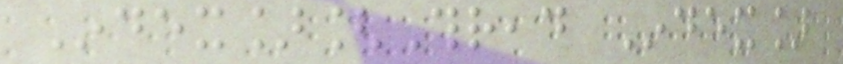Index][Thread Index]
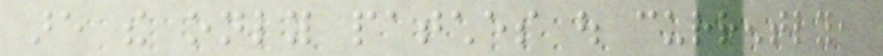are the only patches out currently,
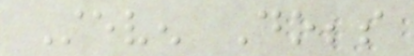Steven Dobbs
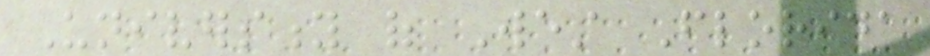University of West Florida
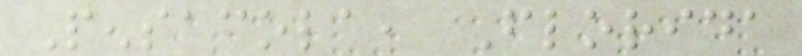Pensacola, Florida
